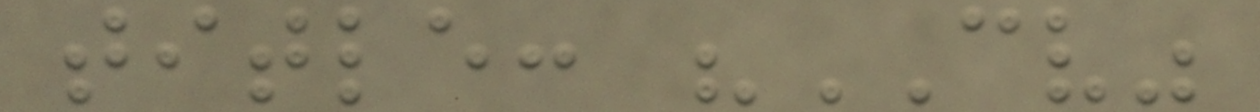title: "CV"
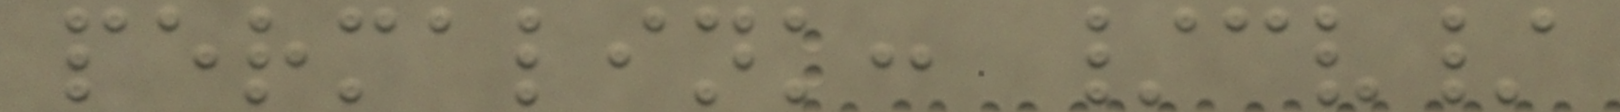permalink: /cv/
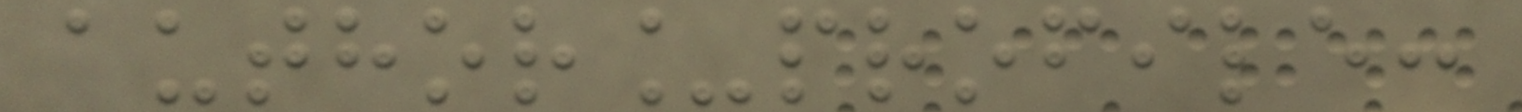author_profile:
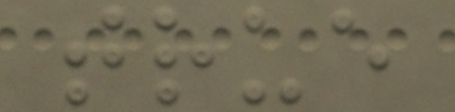true
